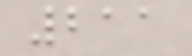211
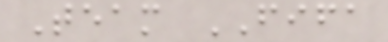Team FIFA
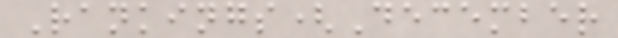Rankings(December
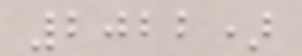2022)
